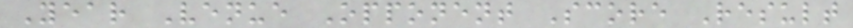Year Venue Opponent Score Result
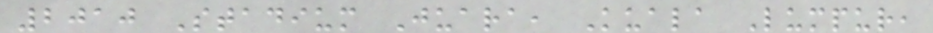2010 Stadium Juara, Kuala Lumpur,
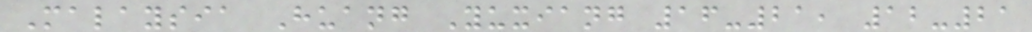Malaysia Huang Yuxiang 16-21, 12-21
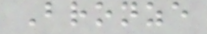Bronze
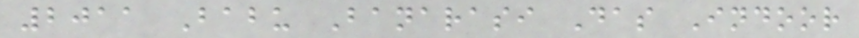2011 Babu Banarasi Das Indoor
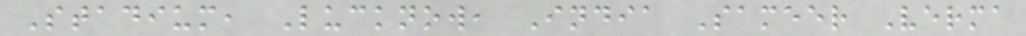Stadium, Lucknow, India Sameer Verma
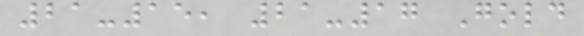21-15, 21-17 Gold
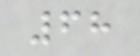68
